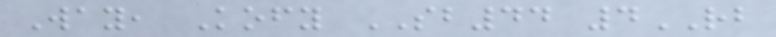Way, Kofy SB44 4RB
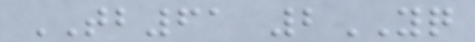TB61 2YQ
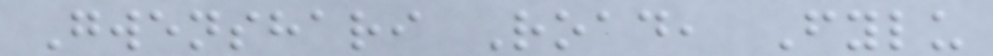Gwenshari Road, Fylu
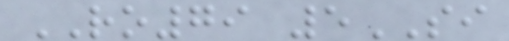RO79 5SI
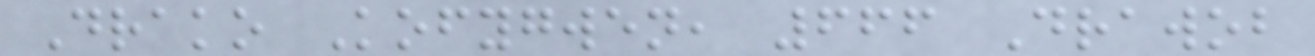Drako Kofygwen, 666 Drawob
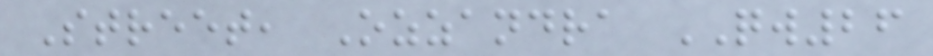Street, Ozzandra QW26
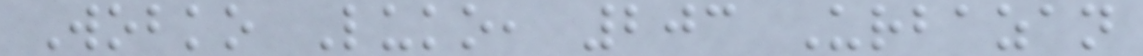Wobko Luko, 203 Urbazan
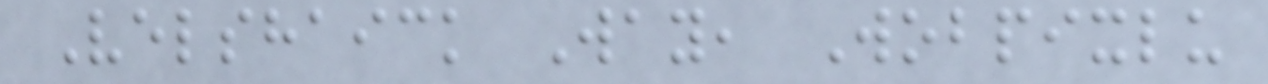Velshaick Way, Wobpixlu
